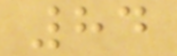84
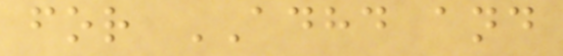for ADHD and
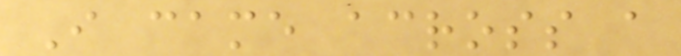I came across a
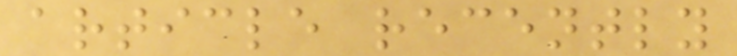article recently
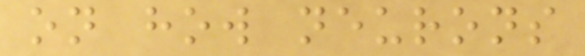on how neurons
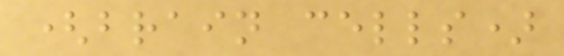(brain cells)
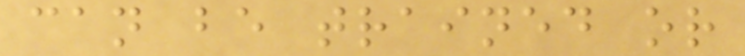can be trained or
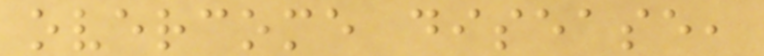overcome disease,
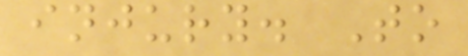injury. To
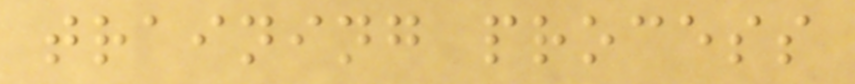training process
